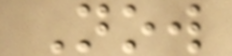Now
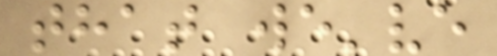that we've
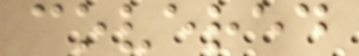covered
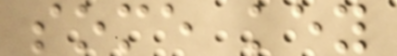some key
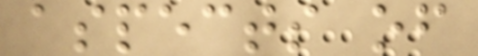aspects of
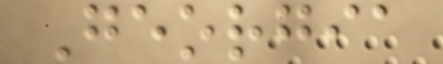Georgia
